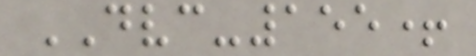DVC-155+
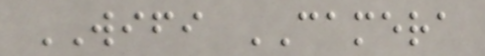WIFI CAMERA
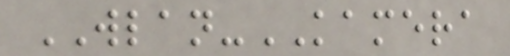WLAN-KAMERA
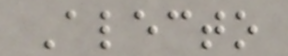Alecto
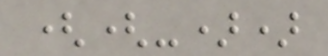((-))
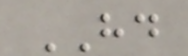HD
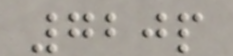720p
